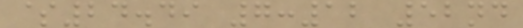$24.49 7:12 52nd
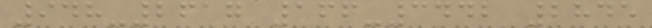948-2617 166-3442 2845
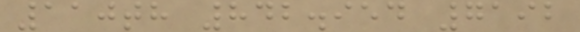110th 842.954 7192
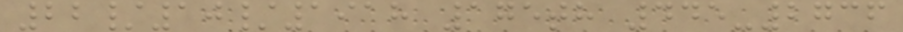22/10/1918 175th 445-2736
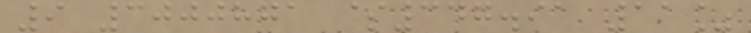9 3000871 $347.91 11%
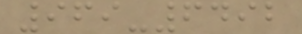969-6492
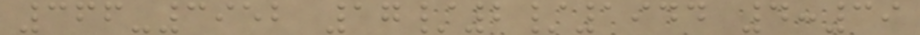366-3952 17/2/1944 4:39
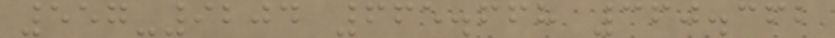557-9204 665.668 360.362
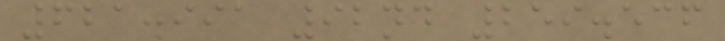621.991 92nd 259.536
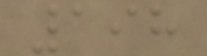198
